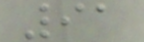91
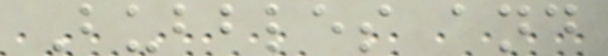Bubbles and
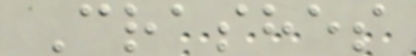Crashes
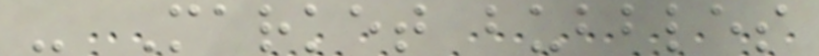- Market bubbles
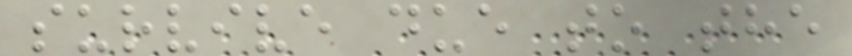survive due to the
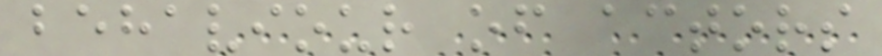behaviour of actors
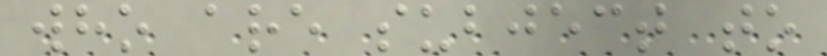who are subject to
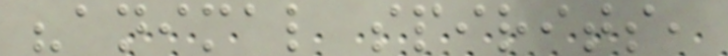"animal spirits,
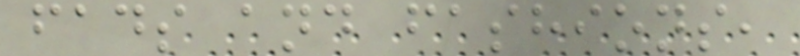fads and fashions,
